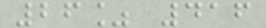26% 416
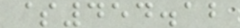$454.12
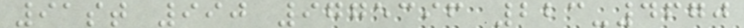91st 990 9775396 223-4670
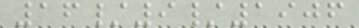16/9/1906
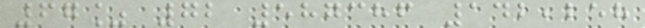67% 72 587386 142,258
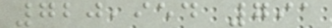720,954 791
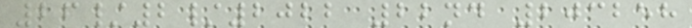26/2/2022 22nd 203258
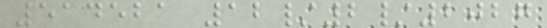514521 12/2/2027
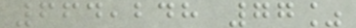664,248 77%
